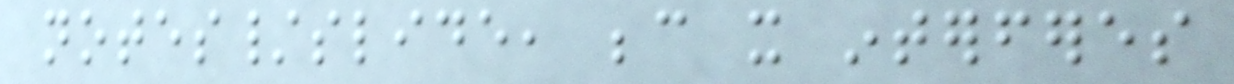notes/slide, because it interferes
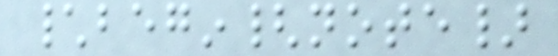\begin{note}
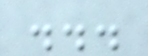...
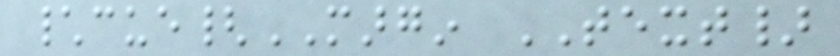\cue{MARGIN TEXT}
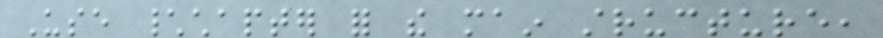Use \chapter for the main structure,
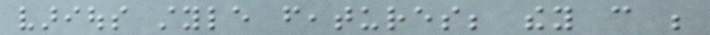various style features; they can be
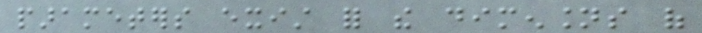parameters exist for the dimensions of
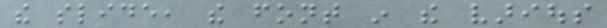the slide, the font in the various
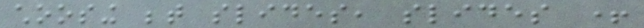choosing between slides, slides +
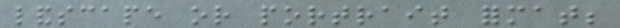landscape or portrait format;
